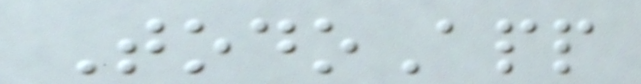TodoApp
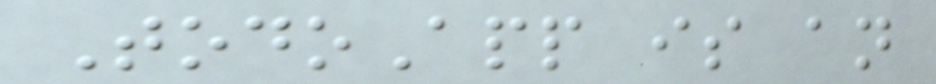TodoApp is an
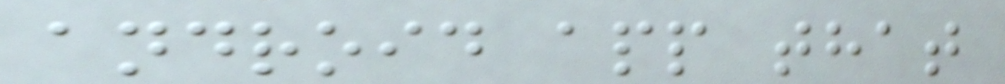android app that
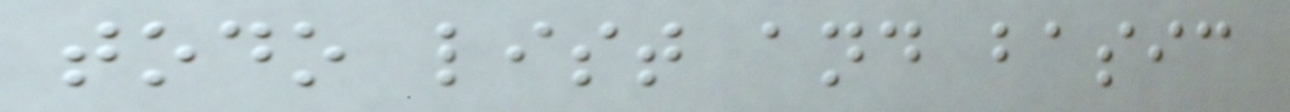todo list and basic
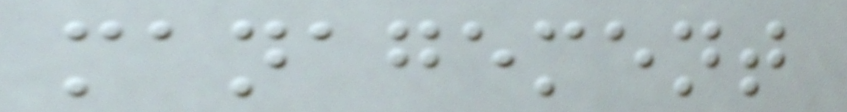management
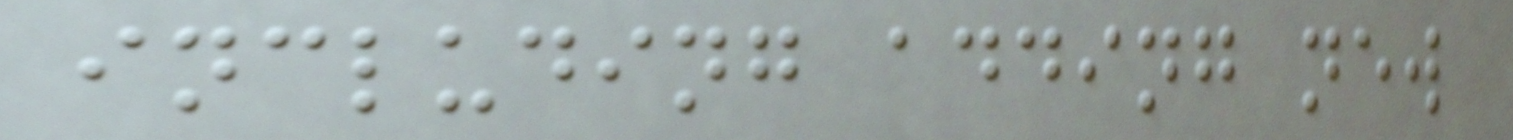including adding new
